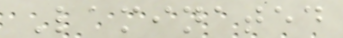Laminated
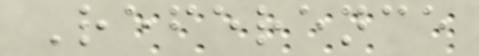Reference
